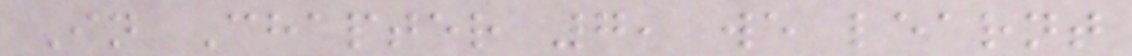In Chapter 7, we learnt
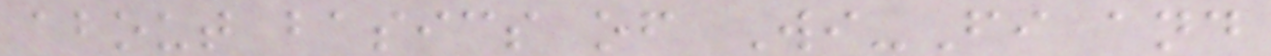about basics of Wi-Fi and
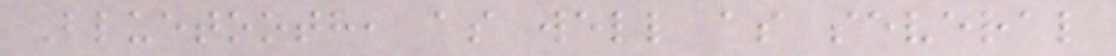Bluetooth, as well as several
